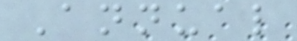Annual
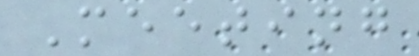Meeting
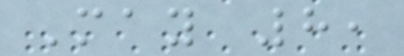May 8,
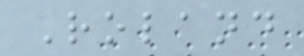Roland
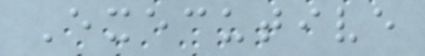Executive
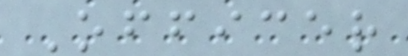Officer
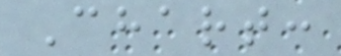Chart:
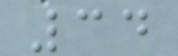34
